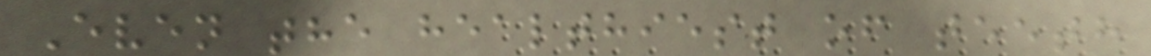Even the healthiest of teeth
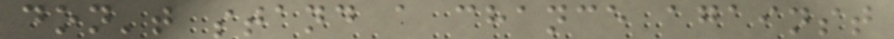don't stand a chance against
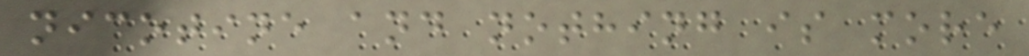nicotine and nothing is more
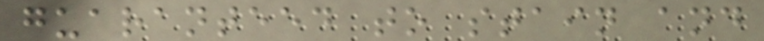guaranteed to stain and
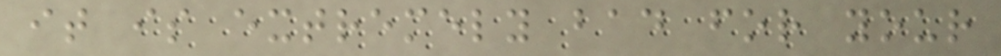it is extremely bad for your
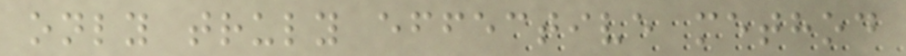only truly effective method
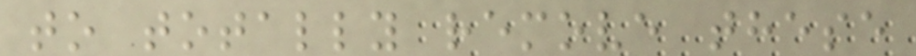to totally remove these
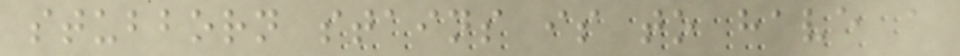stubborn stains is to have a
